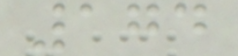174
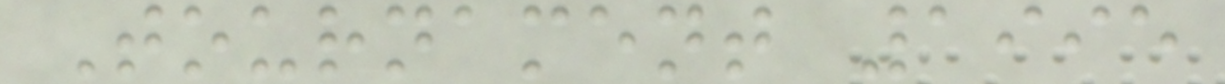Tournament 1995
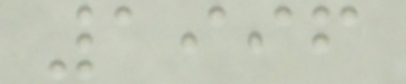1996
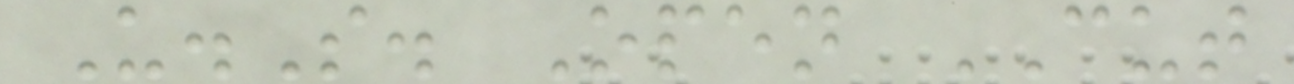U.S. Open CUT
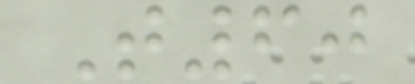T60
